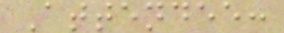Attendee:
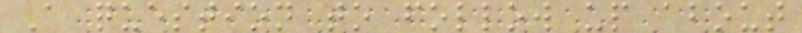A question to follow up about
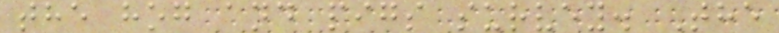the hog and pigs survey. The
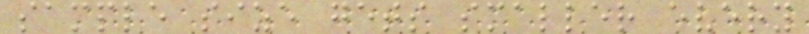sample size gets smaller every
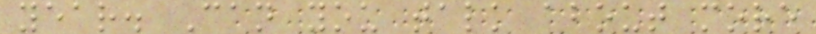year. Can you talk about more
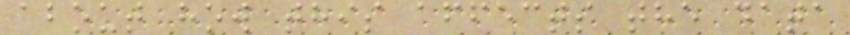about how this affects the data
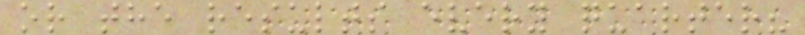or the results every quarter?
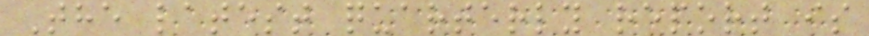The latest quarterly report is
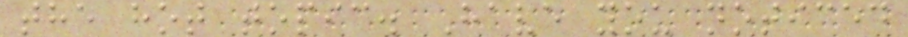the hot topic. Have you noticed
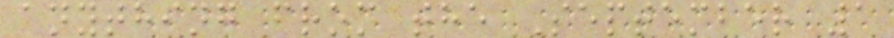anything from the September 1
